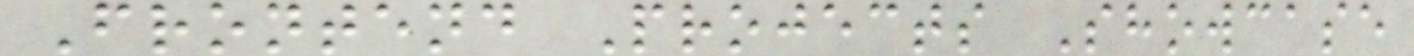Frontend Projects Showcase
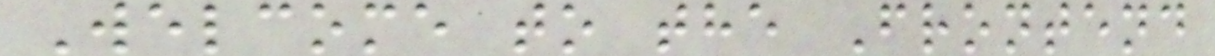Welcome to the Frontend
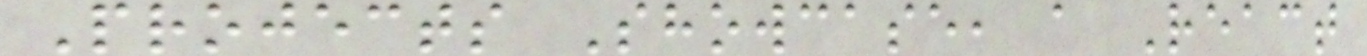Projects Showcase, a React
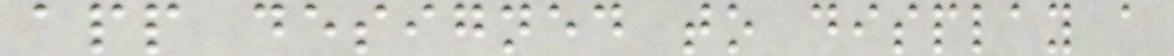app designed to display a
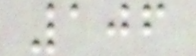106
